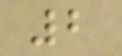2
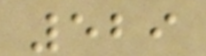529
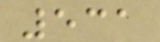531
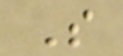S
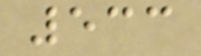533
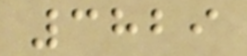3829
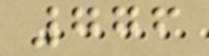776
